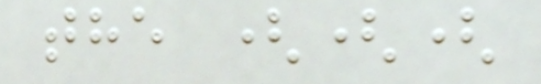the (((
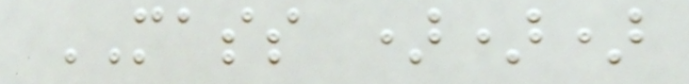MASS )))
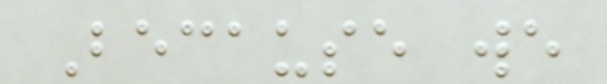Because we
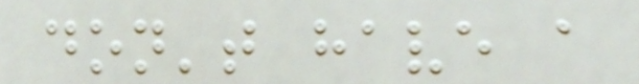don't have a
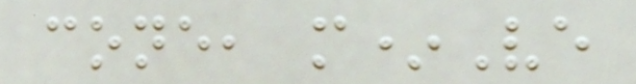cone, m*Ve
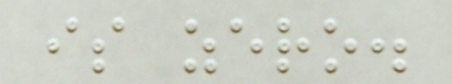is zero.
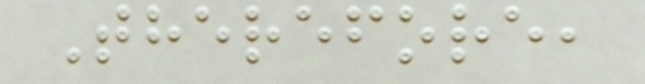Therefore,
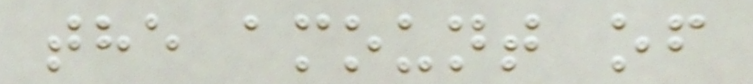the amount of
